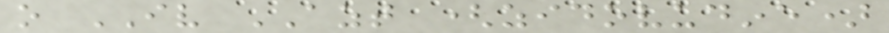o IV AZT (zidovudine)
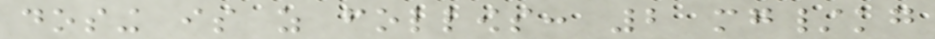dosing is as follows: 2 mg/kg
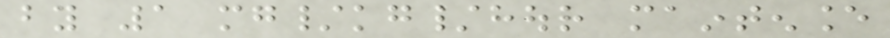by 1 mg/kg/hour maintenance
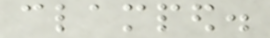clamped.
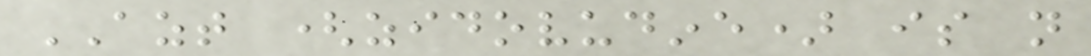AZT (zidovudine) is not
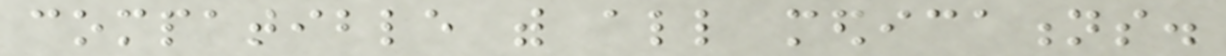compatible with all medications.
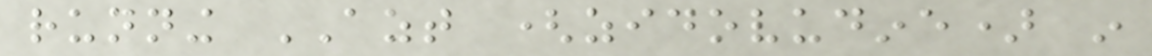running AZT (zidovudine) in
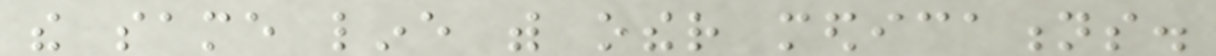the same line with other medications.
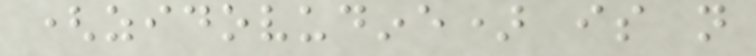(zidovudine) is not
